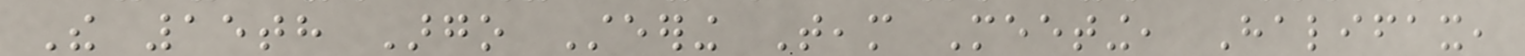The 15th Argo Steering Team Meeting, Halifax,
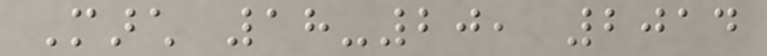March 18-20, 2014
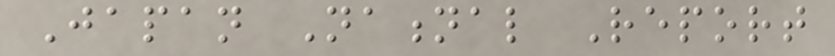Japan National Report
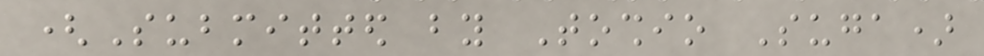(Submitted by Toshio Suga)
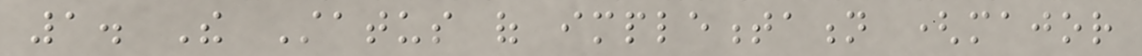1. The Status of implementation (major
